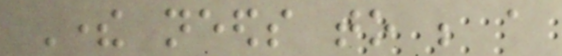There needs to be a
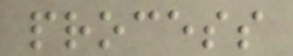process
